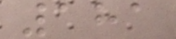181
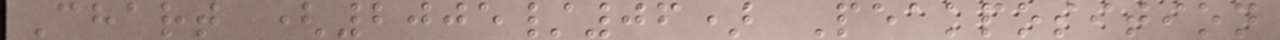Chart (2005/06) Peakposition
